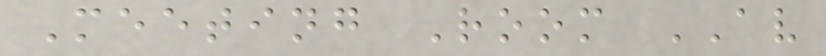Meeting Room AV
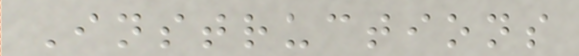Instructions
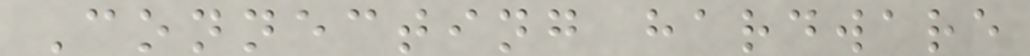Connecting hardware
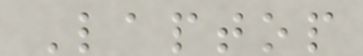Laptop
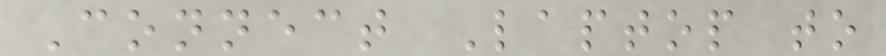Connect Laptop to
